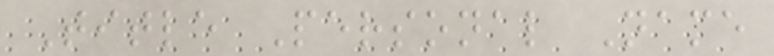Title Personal Name
